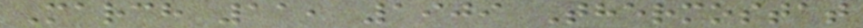March 11, 1909 Thermostat
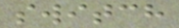switch
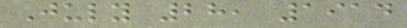July 28, 1914
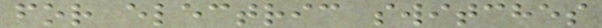for electric switches
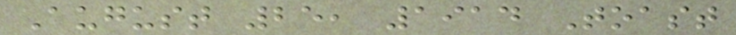August 25, 1914 Toast
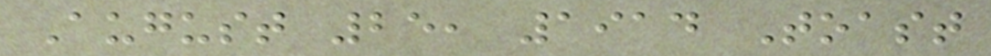August 25, 1914 Toast
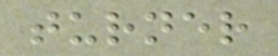turner
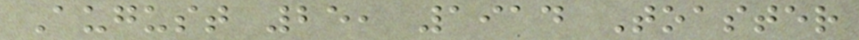August 25, 1914 Toaster
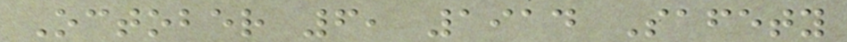October 6, 1914 Safety
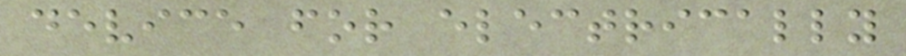device for electrically
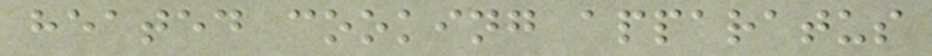heated cooking apparatus
